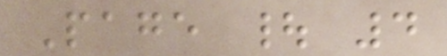Page | 4
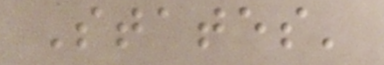States'
